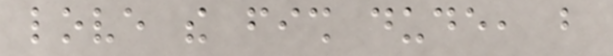love the fish dude, but
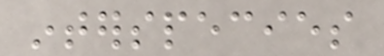interspecies
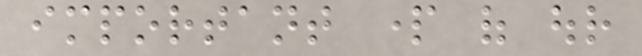important part of our
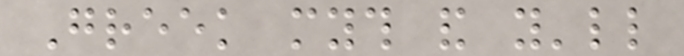Greek myth and you'll
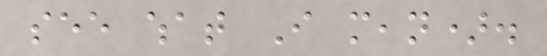see what I mean).
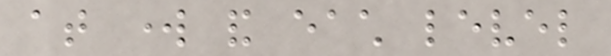at work and each level
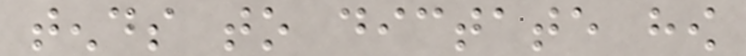tends to dictate how
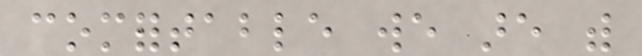comfortable we are with
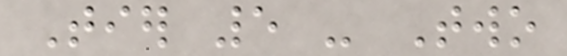Tier 5 - Two
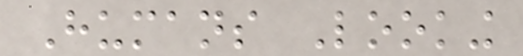Humans Looking
